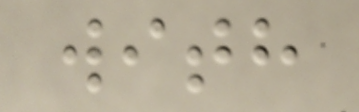with
